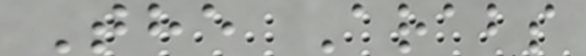The Arabs
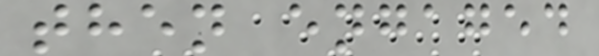then engaged
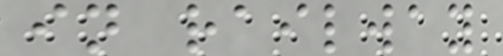in railway
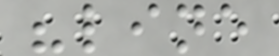"line
